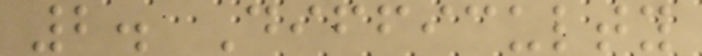2. Difficulty
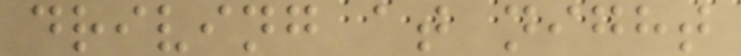driving at night
